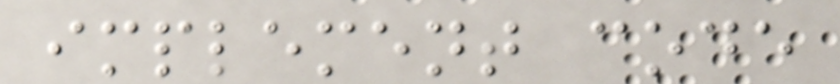implement code
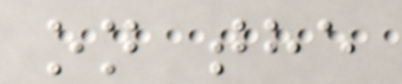on the
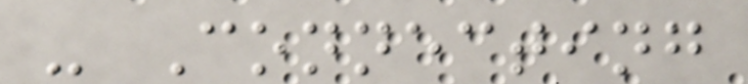- Connecting
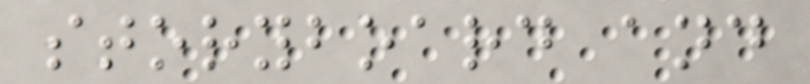storyboard and
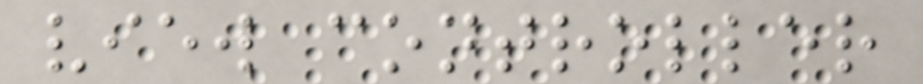view controller
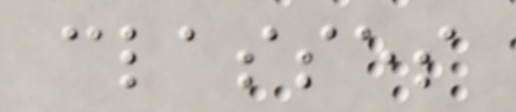classes
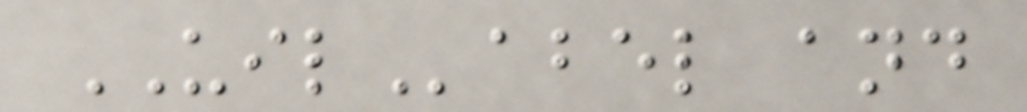UILabel and
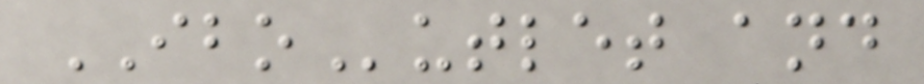IBOutlet and
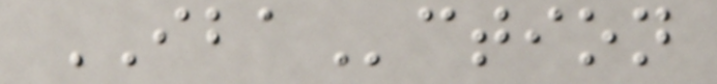IBAction
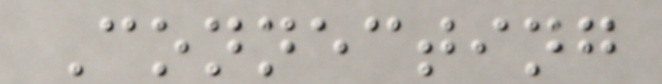Connecting
